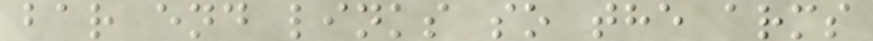bar end links so the arms
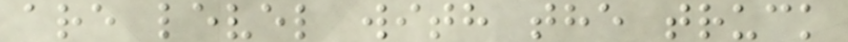are level with the truck
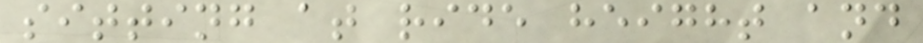sitting at ride height and
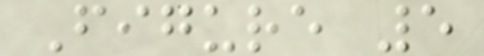Figure 5
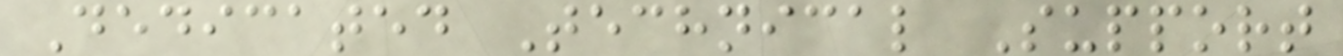Dedicated Technical Support
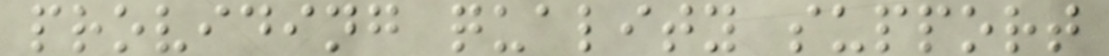providing quality support
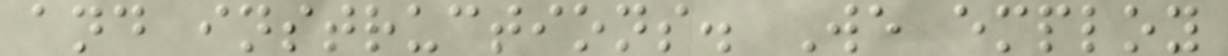and instructions. We employ
